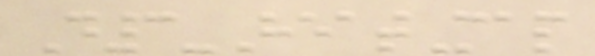D3-HeatMap
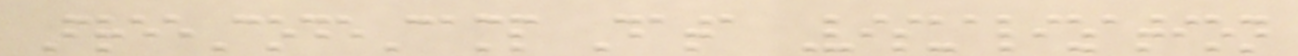FreeCodeCamp Data Visualization
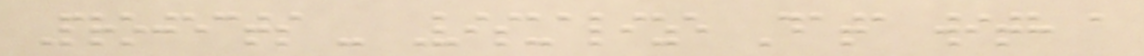Projects - Visualize Data with a
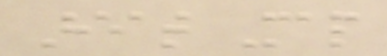Heat Map
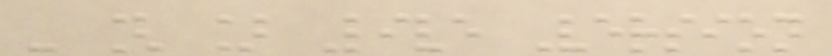- [ ] Live Version
